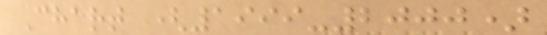Chart (1999-2000)
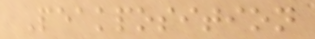Peakposition
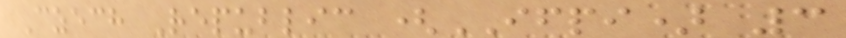Czech Republic (IFPI) 3
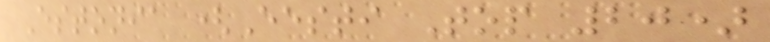Estonia (Eesti Top 20)
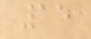15
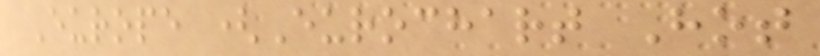Europe (Eurochart Hot
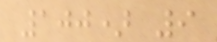100) 9
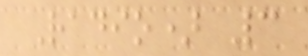Radio) 3
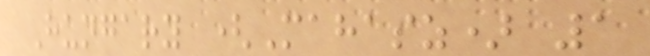Hungary (Mahasz) 1
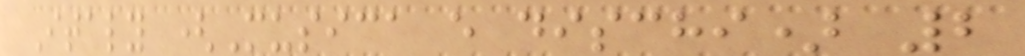Italy (Musica e dischi) 2
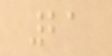21
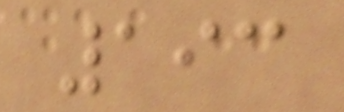193
